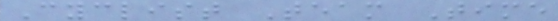Cyclist Team Time
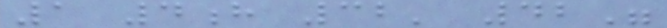1 4h 32' 42"
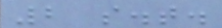2 s.t.
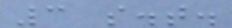3 s.t.
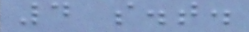4 s.t.
